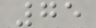75
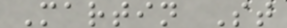Martin St
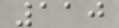110
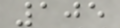105
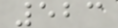523
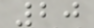20
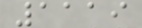1119
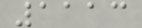1113
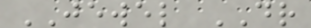JEWEL DR
